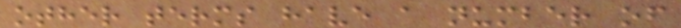other terms have a number of
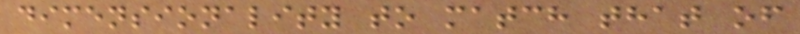dimensionality to match that of
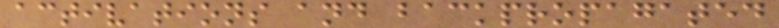activations and backpropagated
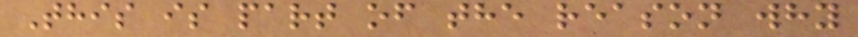This is part of the reason why
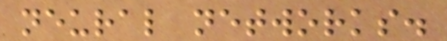neural networks.
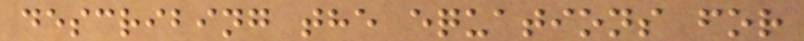describing the equations for
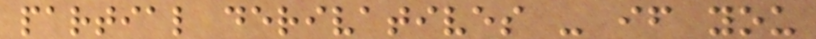partial derivatives - if you
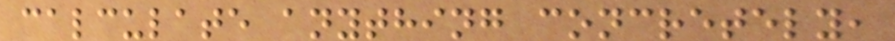calculate anything concretely,
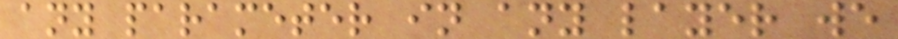any parameter in any layer we
